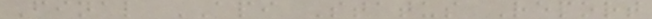Final API Status Report
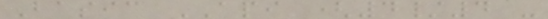Basic API (4/4 -
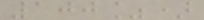100%)
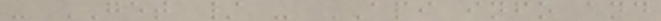- GET / - API info and
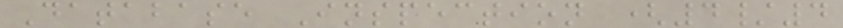Database Inspection (4/4
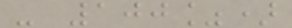- 100%)
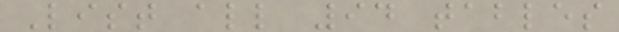List all 94 tables
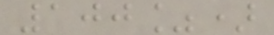100%)
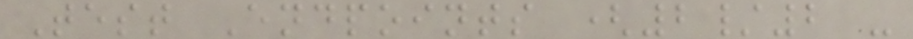Test Endpoints (2/2 -
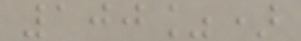100%)
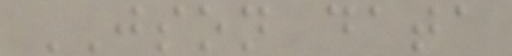JSON data
